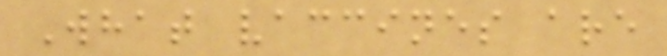What vaccines are
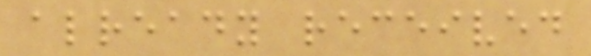already received
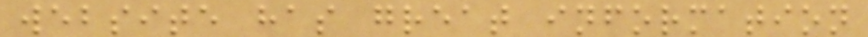website has great information
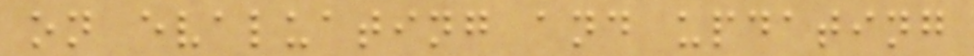on evaluating and updating
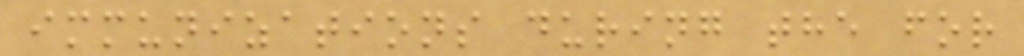immunizations during the for
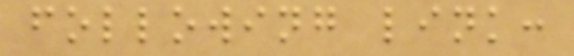following link:
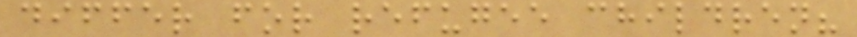differ for refugee children?
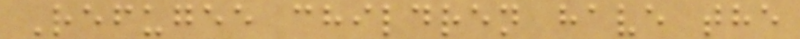Refugee children have the
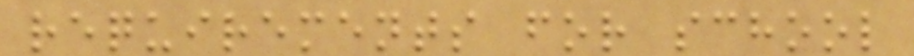requirements for school
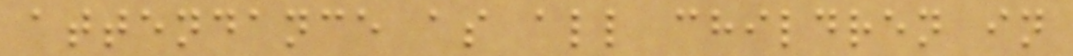attendance as all children in
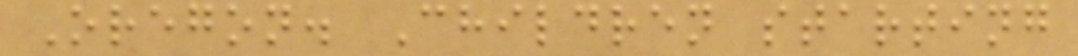Oregon. Children starting
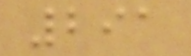291
